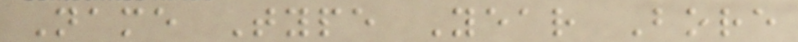Name Type Year Bore
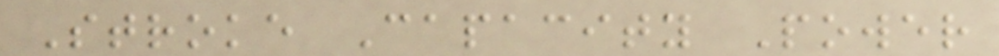Stroke Capacity Power
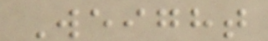Weight
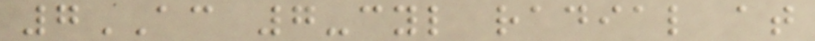7AC 7-cyl radial at
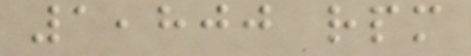1,800 rpm
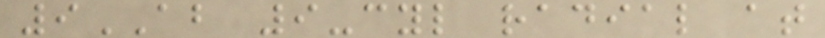9AB 9-cyl radial at
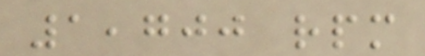1,700 rpm
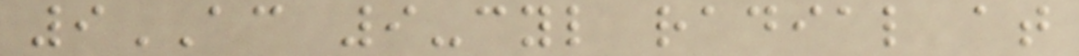9AC 9-cyl radial at
